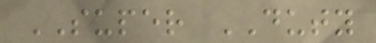SUPER DUTY
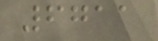6711
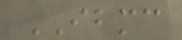IBMC
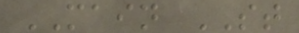MAIN ST
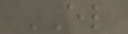EL
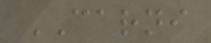CARNI
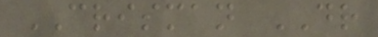CRISMAN DR
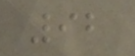92
